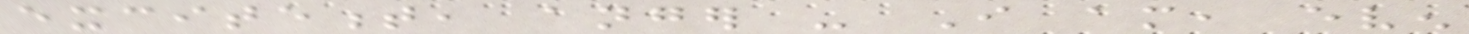excitement, anger - I am, even
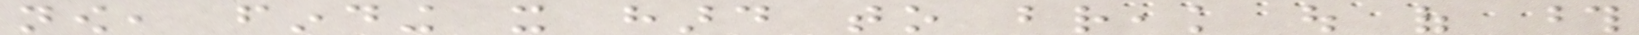now, finding it hard to break out of those
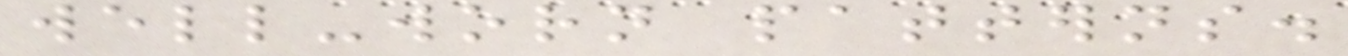well-worn patterns.
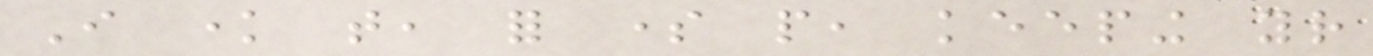I know that, for some people, keeping your
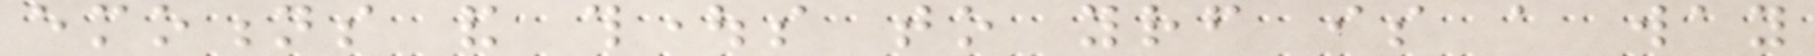emotions and thoughts to yourself is a way
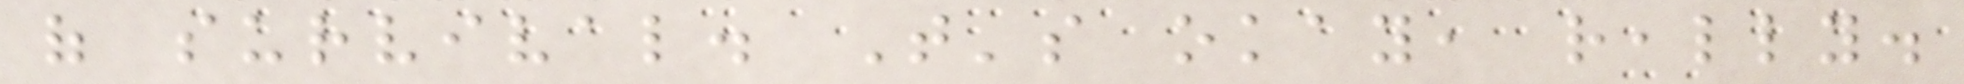of survival. That's okay, really.
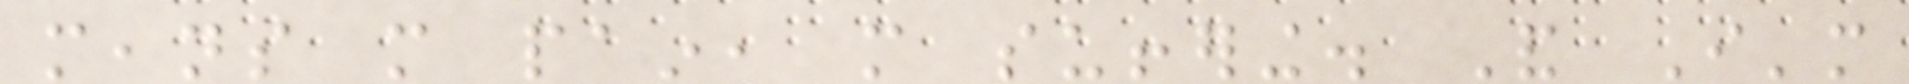means more pain, more suffering. And I'm
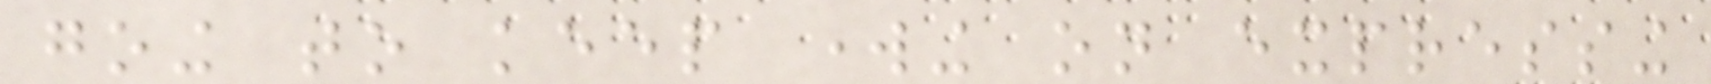going to keep working on expressing
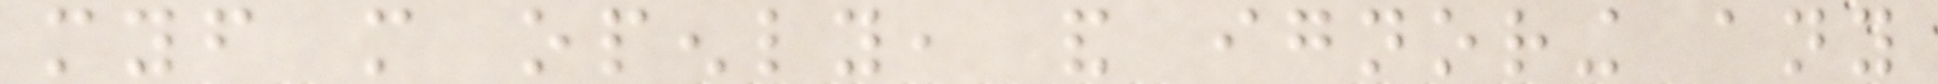myself more openly, and ignoring any
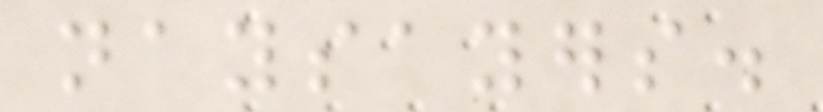naysayers.
